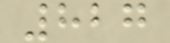827
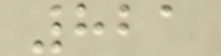821
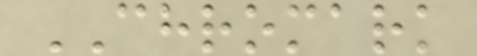CHROMARK
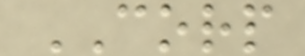CORP
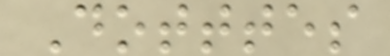Dotttes
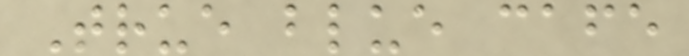True blue cafe
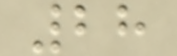28
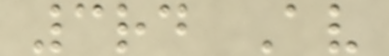3rd Av
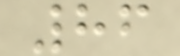86
